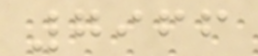7966
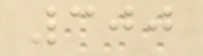300
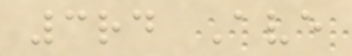3rd Ave
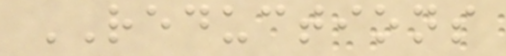REDUCTIONS
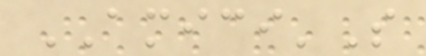AMICI'S
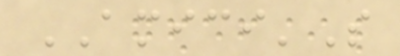AMICI'S
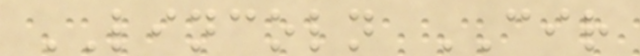LINCOLN CIR
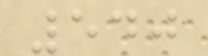540
